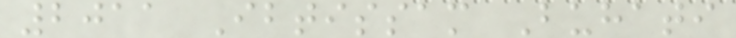2011 Ibtissam Buhati
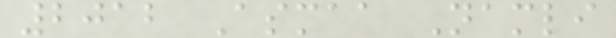2012 Asmaa Namli
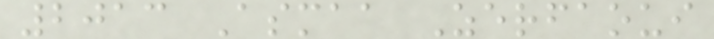2013 Asmaa Zerfaoui
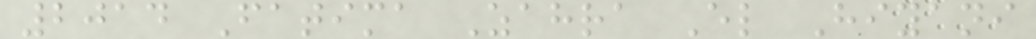2014 Fatima Zahra El Hiyani
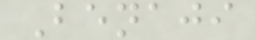Benaji
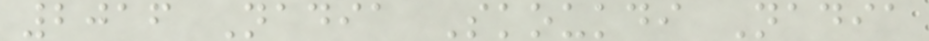2016 Nadia Skoukdi Nadia
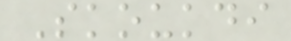Skoukdi
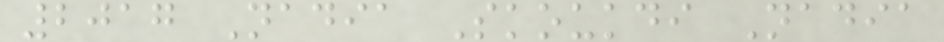2017 Nadia Skoukdi Nadia
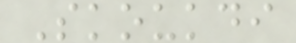Skoukdi
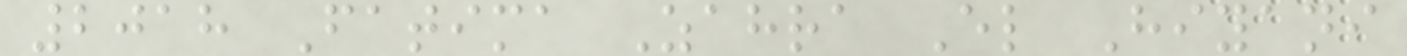2018 Fatima Zahra El Hiyani
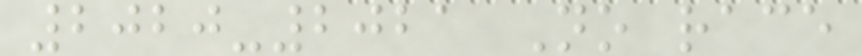2020-2021 No race
